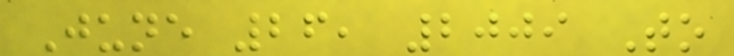June 26, 2009 To
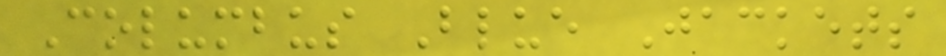Columbus Blue Jackets
